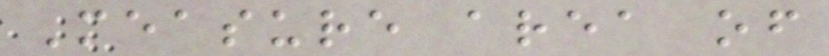Measure area of
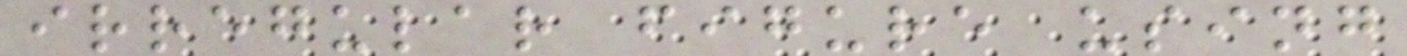irregular figure using
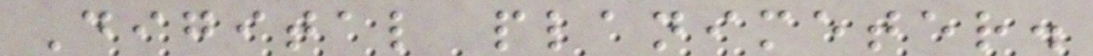Digital planimeter.
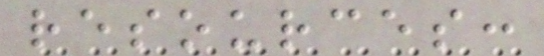resources:
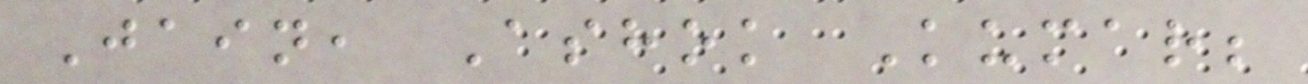Jain, Ashok Kumar;
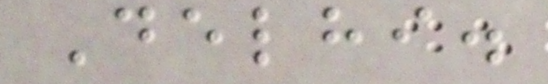Delhi.
